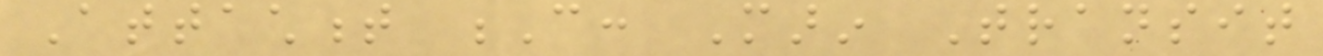Attachment C: Marin Transit
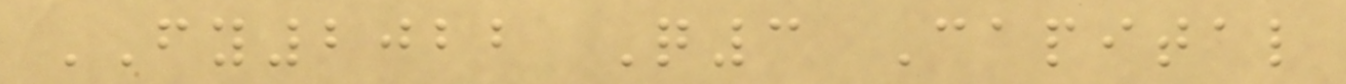FY2022 Q3 Capital
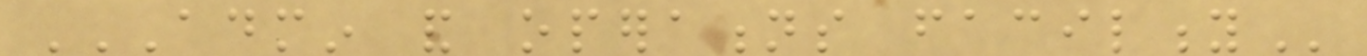ADMIN AND OPERATIONS FACILITY
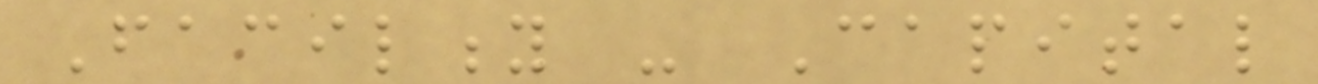Facility - Capital
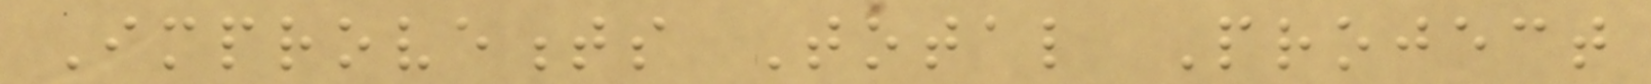Improvements Total Project
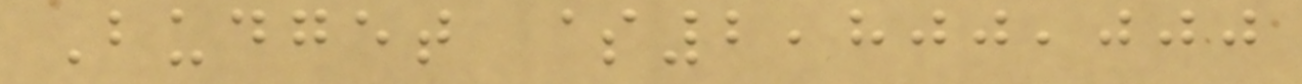Budget $2,800,000
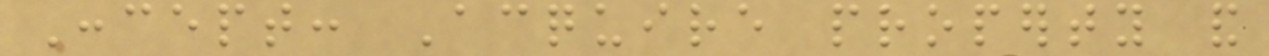Concept: Acquire property and
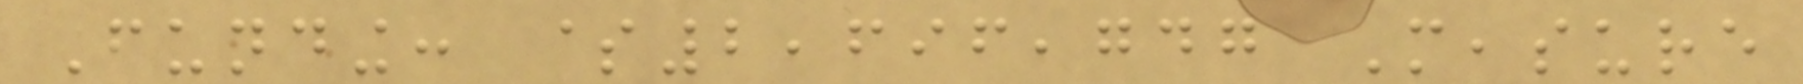Funding: $2,696,747 Measure
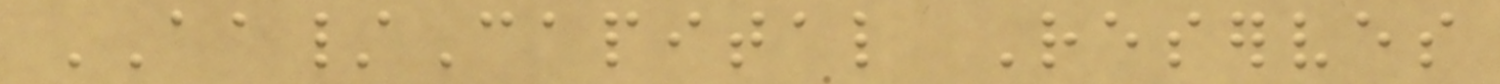AA/Capital Reserves
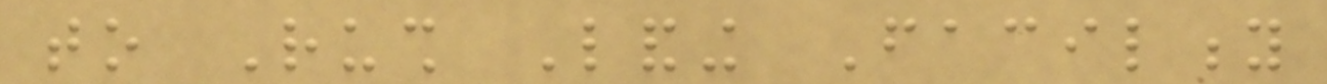to Rush Landing Facility
